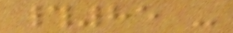#85 -
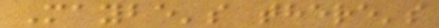Maybe's there's
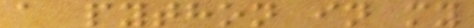a python in my
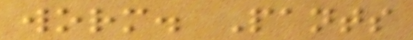worm. Pants
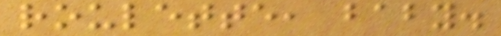roulette, baby.
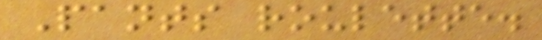Pants roulette.
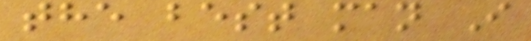the best man I
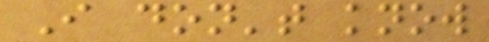I don't know
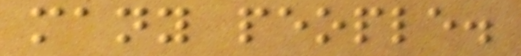many people.
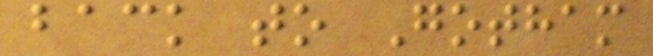back to Gotham
